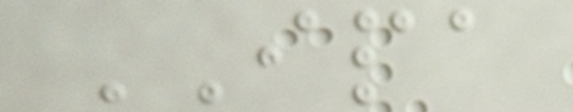IPA
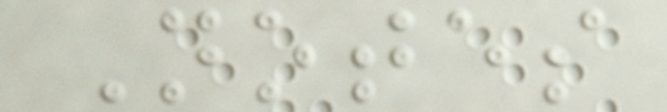Notes
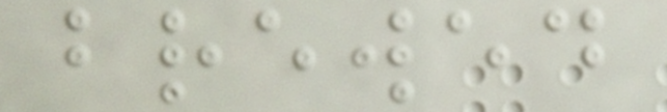brewed
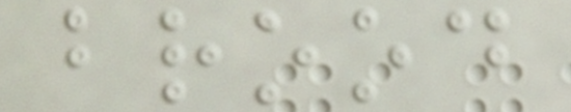brood
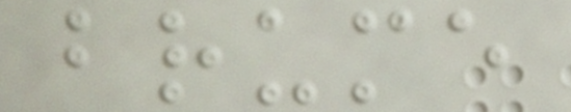brume
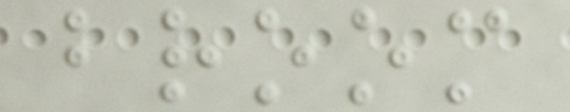broom
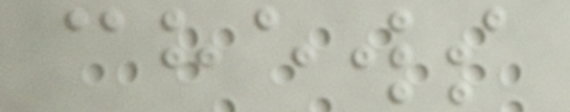chews
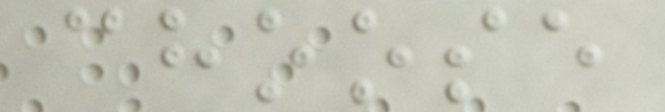choose
